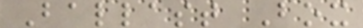Ballast Box
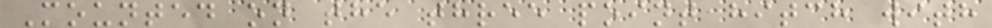Mounted on the three point hitch with
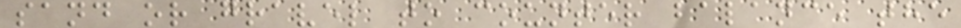sand or gravel to counter balance the
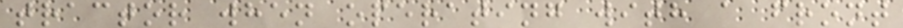tractor when operating with a front
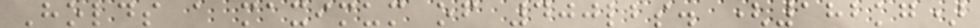Holds a maximum of 400lbs. (182kg)
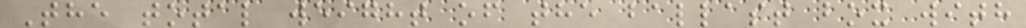The total weight of the ballast box with
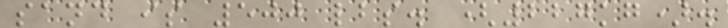sand is 500 lbs. (227kg).
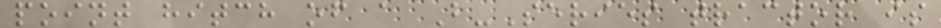point hitch of a B-Series tractor is
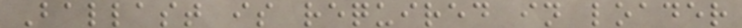Ballast is required in loader
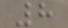8
